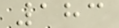183
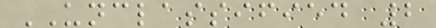UNCLASSIFIED 2
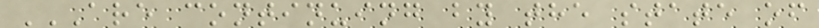ARE CONTINUING BY THE STATE OF
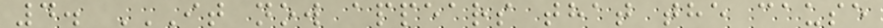4. IT NOW APPEARS THAT THE CAUSE
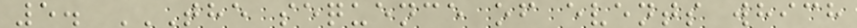5. THE SEQUENCE OF EVENTS WHICH
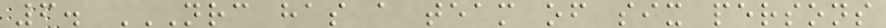6. NRC HAS A TEAM OF SIX PERSONS
